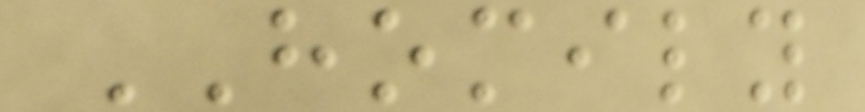HOMILY
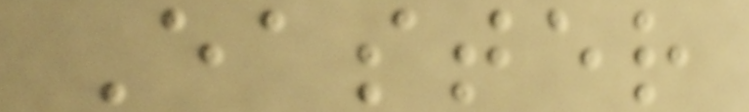Easter
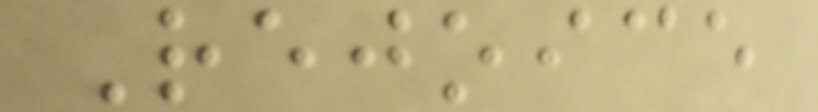Rejoice
